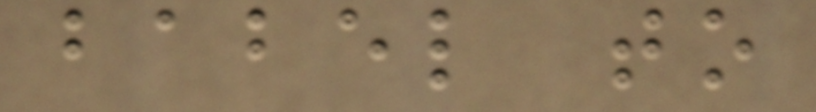babel to
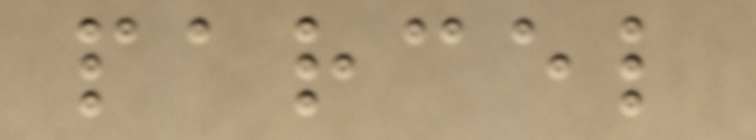parcel
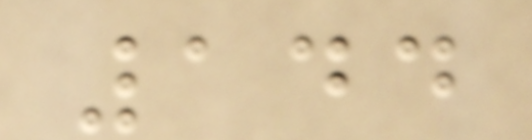144
